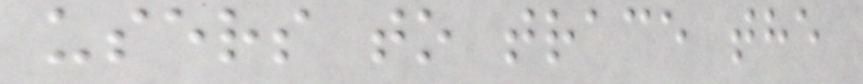users to trace the
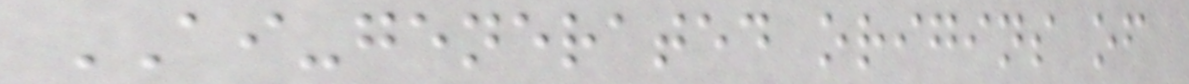AI-generated origins of
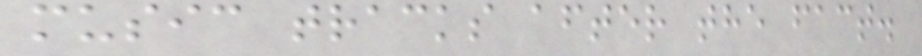music tracks after the fact.
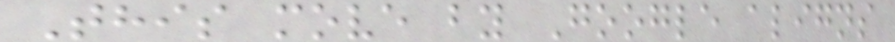This move by Google aligns
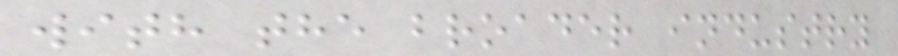with the broader industry
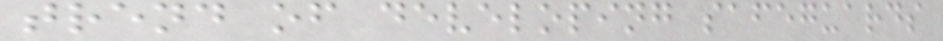trend of developing safeguards
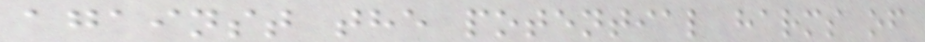against the potential harms of
